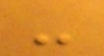-
